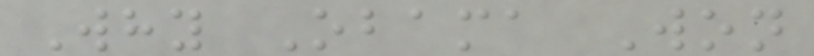Why Obama Won
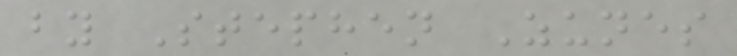by Stephen Zunes
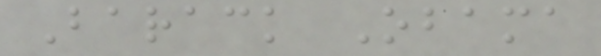Barack Obama
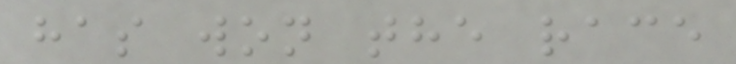has won the race
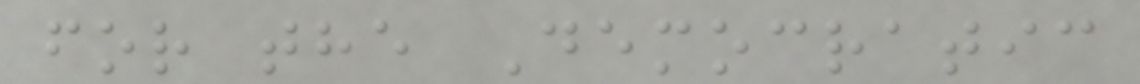for the Democratic
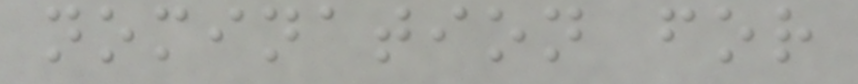nomination for
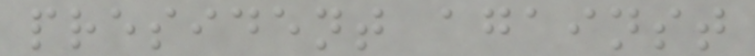president against
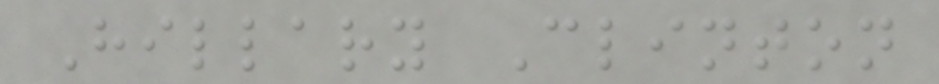Hillary Clinton
